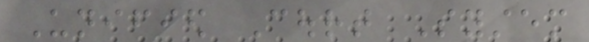Unified Court System
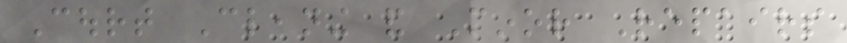Court Cleaning and Minor Repairs
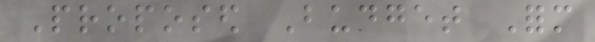Proposed Budget Form
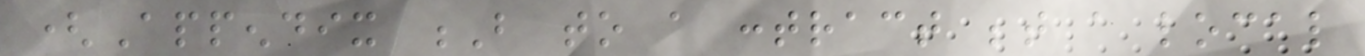(Appendix B to a contract between a local
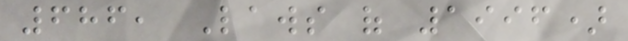686, Laws of 1996)
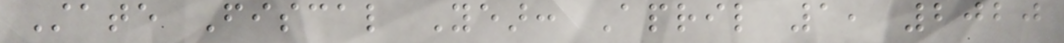State Fiscal Year: April 1, 2020
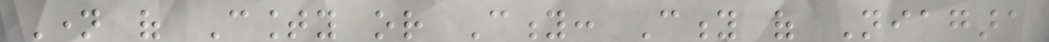Name of County or City: City of Niagara
